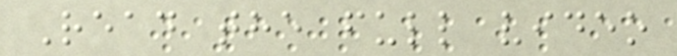Read the full video
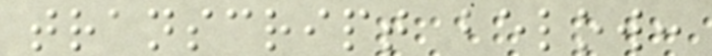transcript below:
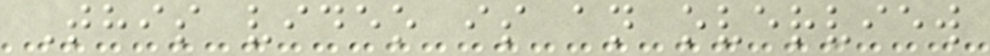This video is an overview
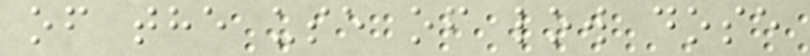of the use of low dose
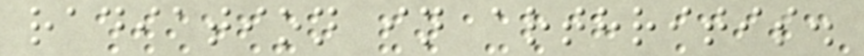radiation in arthritis.
